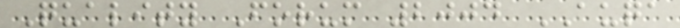Quality Forum 2004 AUQA
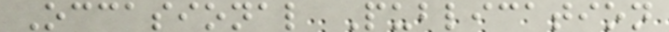Occasional Publication
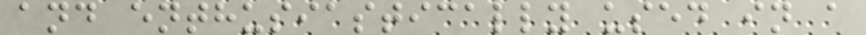and enthusiastically used in a
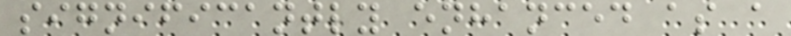significantly enhanced as a
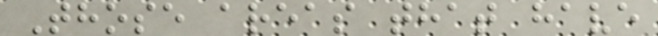Those areas that have
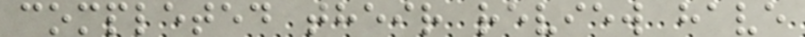completed their review have
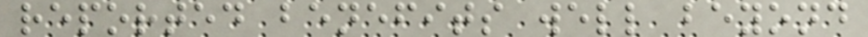reported benefits well beyond
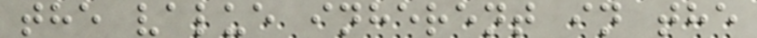the value inherent in the
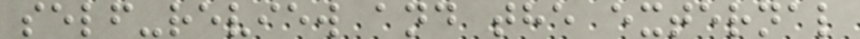self-review and the external
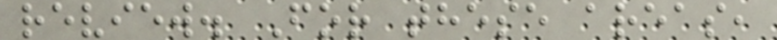review. For these areas,
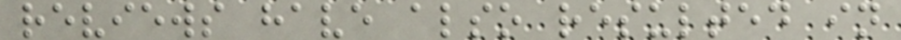reviews have also resulted in
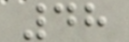48
